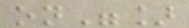on"]
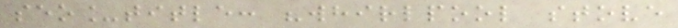seo_title: "whirlpool stove
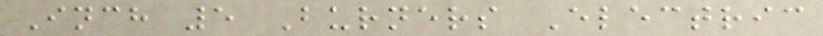Inch 5 Burners Electric
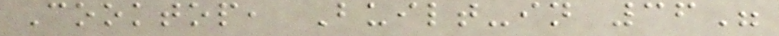Cooktop, Built-in 36"
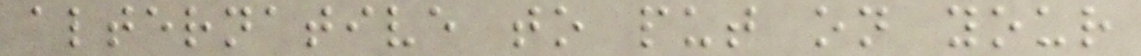alternative to put on your
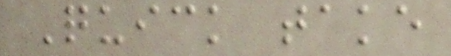Quick take
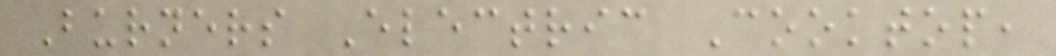Burners Electric Cooktop,
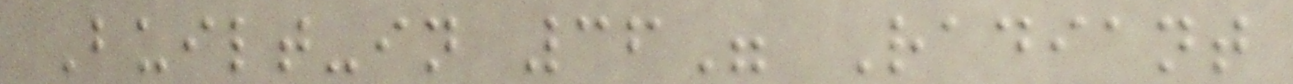Built-in 36" Radiant
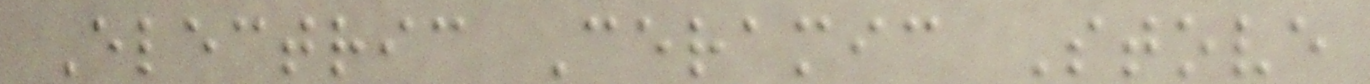Electric Ceramic Stove
